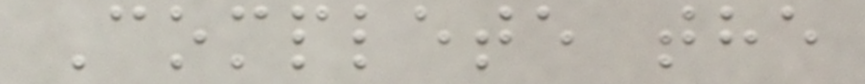Complete the
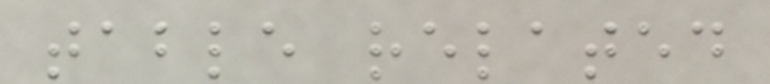table related
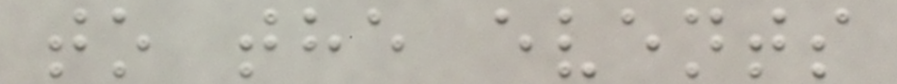to the events
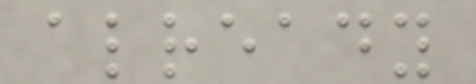already
